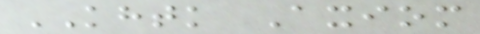KHTK Axiom
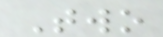Two
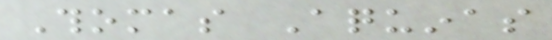Thomas Aquinas
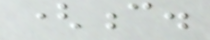(c.
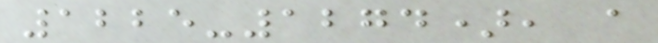1225-1274), a
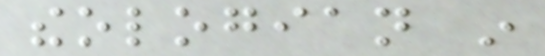theologian in
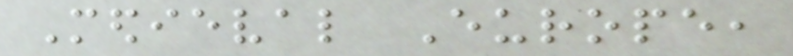Medieval Europe,
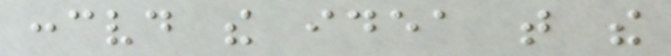conceived the idea that the
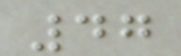47
